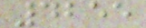4255
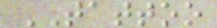TATTOO
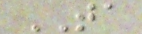TA
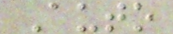Auto
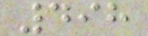498
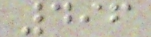496
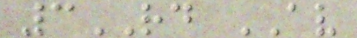3RD AV
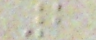2
